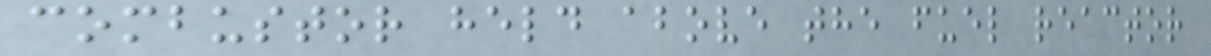combustor held above the fuel reactor
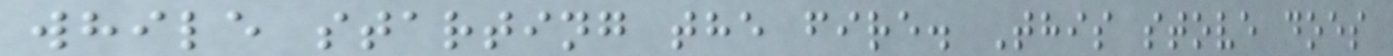while starting the fire. This stove does
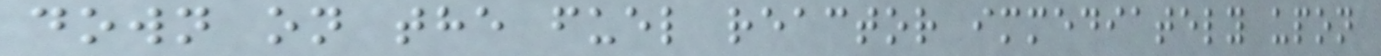down on the fuel reactor immediately upon
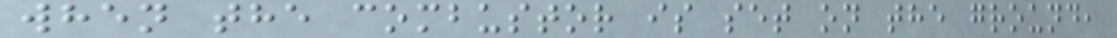when the combustor is set on the ground,
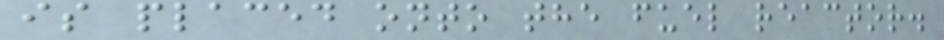is placed onto the fuel reactor.
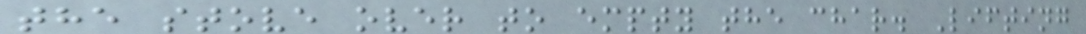the stove over to empty the char. Lifting
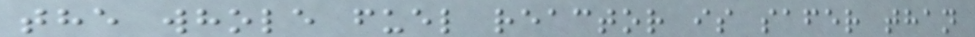the whole fuel reactor is safer than
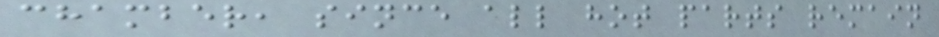chamber, since all hot parts remain
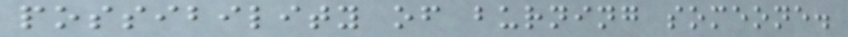possibility of burning someone.
